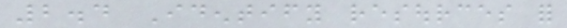2.4 Identify resources for
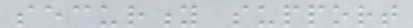security support
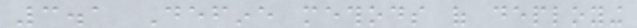3.1 Define methods of deploying
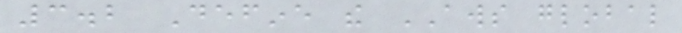3.2 Define the AWS global
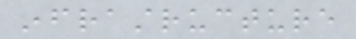infrastructure
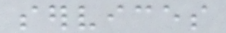services
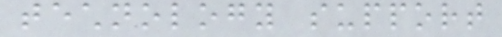technology support
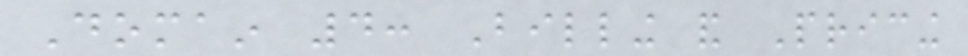Domain 4: Billing and Pricing
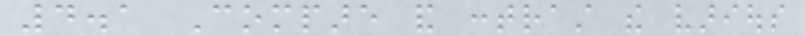4.1 Compare and contrast the various
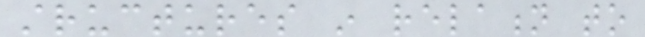structures in relation to
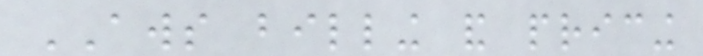AWS billing and pricing
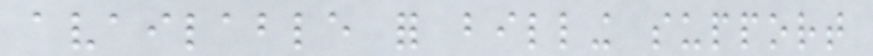available for billing support
